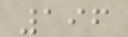196
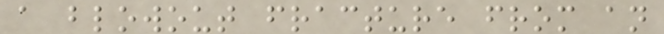a blowout fracture from an
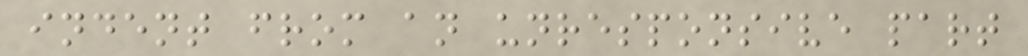indent from an unresponsive part
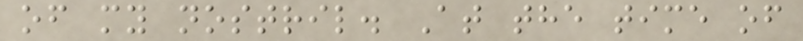of my nostril. At the time of
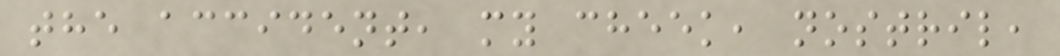the accident, my cheek, nostril,
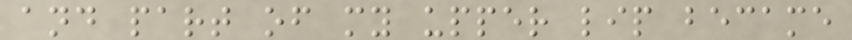and part of my upper lip became
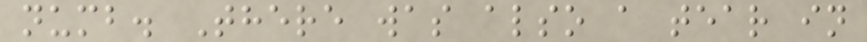numb. There was also a tear in
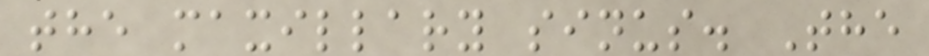the maxillary sinus. The
